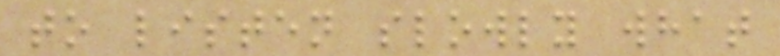to listen slowly what
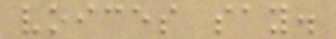voices say.
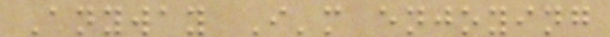Anyway I'm enjoying
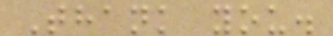Thank you.
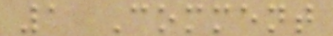1 Comment
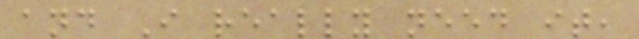and I really need it,
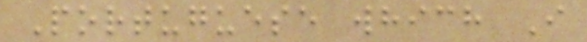Portuguese which I
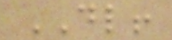DL!
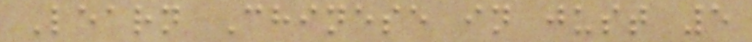Learn Chinese in just 5
